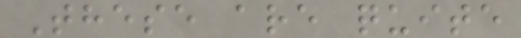These are quite
